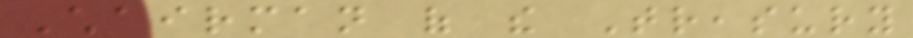Chairman of the Treasury
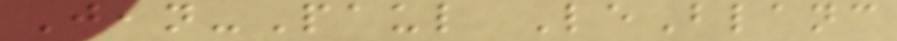Jean-Paul LeBlanc
